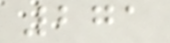271
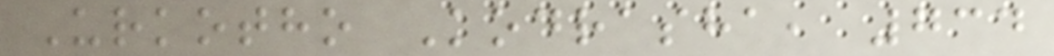Urkotho Kodrasha, 734
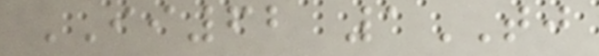II62 1TJ
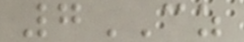7CZ
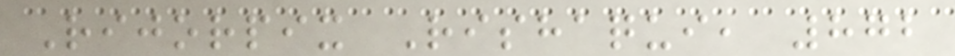Rijorpix Rishaqui, 872
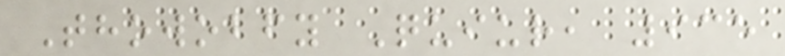Thowobfy Quiur, 935
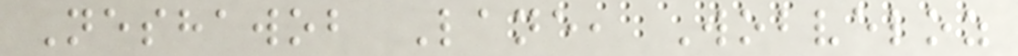Neshawob Lane, Wobveloz
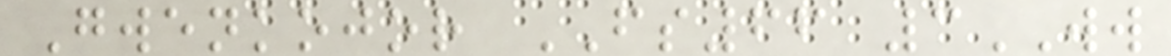Gwenkojor FS66 3WW
